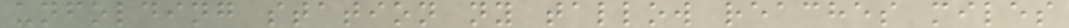unfolding station ny tallow reaches miles
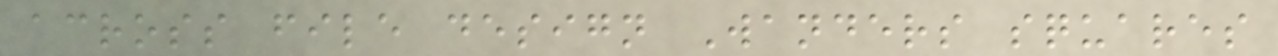across file design Wanders squares
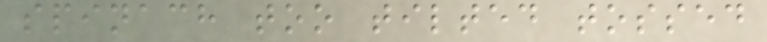spinach too tilted tossed
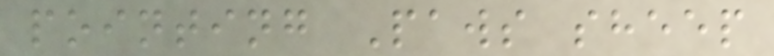pointing Paws sheep
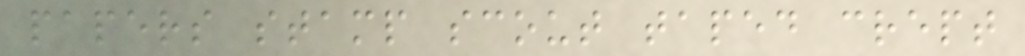papers stamp scout taped crept
